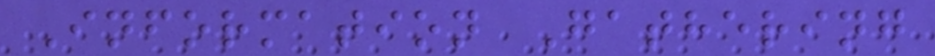Information Gathering
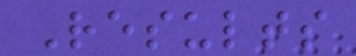Results
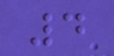4
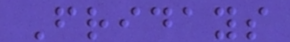Fridays
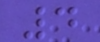4
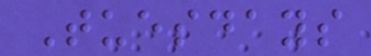Tuesdays
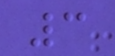3
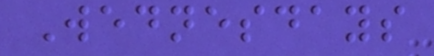Wednesdays
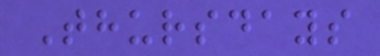Thursdays
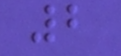2
